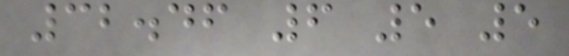32.46 6 5 5
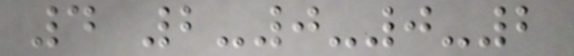4 2-0-0-2
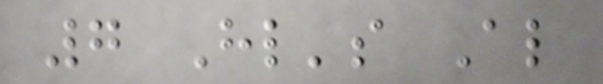7 Hl's Al
